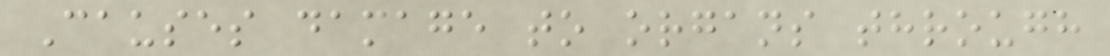Causes damage to organs through
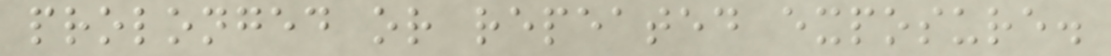prolonged or repeated exposure.
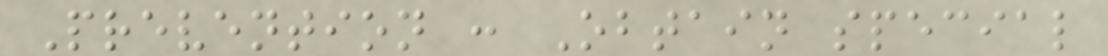Prevention : Obtain special
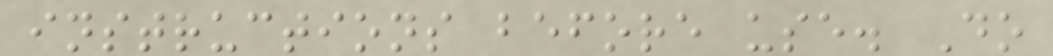instructions before use. Do
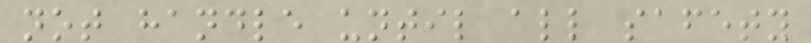not handle until all safety
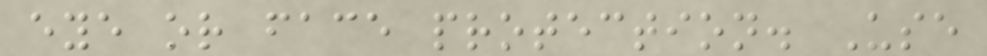eye or face protection. Use
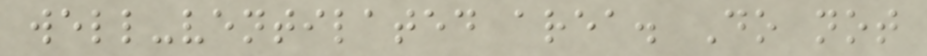well-ventilated area. Do not
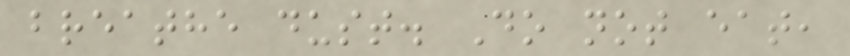breathe dust. Do not eat,
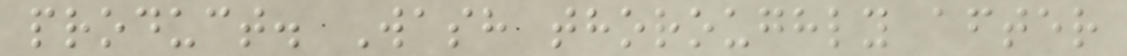product. Wash thoroughly after
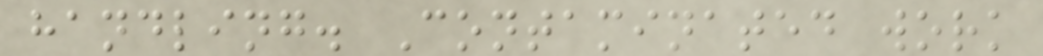handling. Contaminated work
